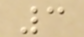3
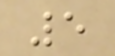5
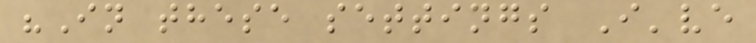"In these settings I've
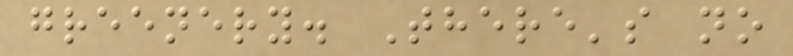greenery. There's no
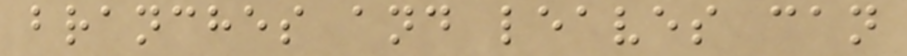branches and leaves can
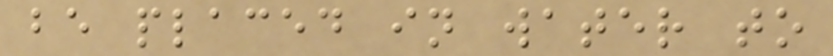be placed in water to
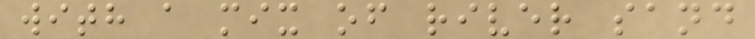with a mix of river sand
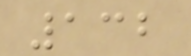132
